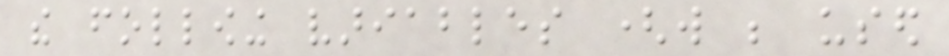the following variables (will be used
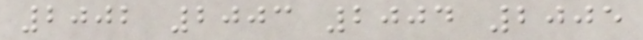2002 2003 2004 2005
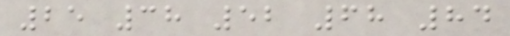25 38 52 68 84
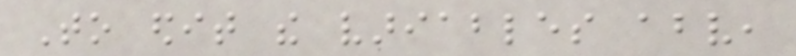To edit the variables above,
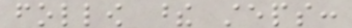follow these steps:
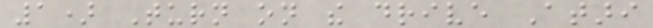1) Turn on the drive Atari
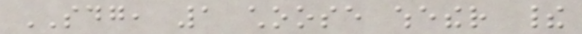SDG, 1 choose whether their
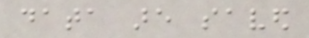data are saved
